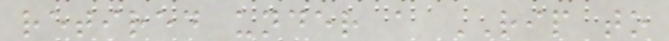retired under a RIP to
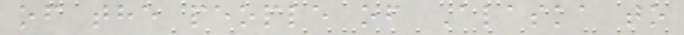of the people of Alaska to
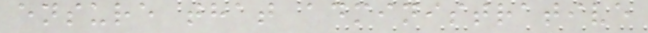ensure that administrative
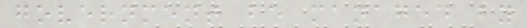government be managed by
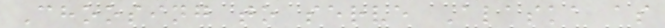Choosing to serve Alaska as
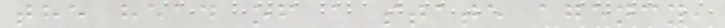the head of a state agency,
